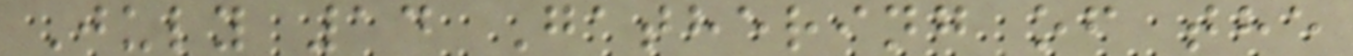July 14 Gathering of the
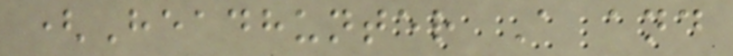(Headhunter A and
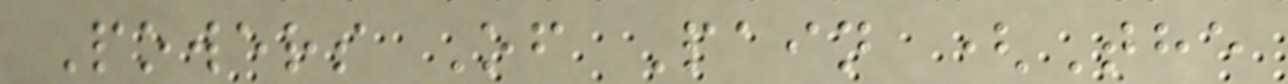Powers Of Pain (The
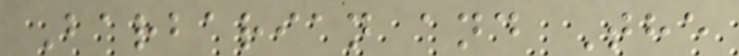Barbarian and The
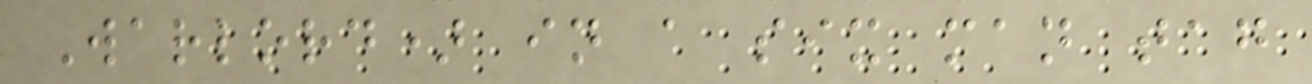Warlord) in a six man tag
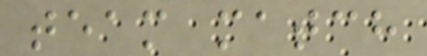team match
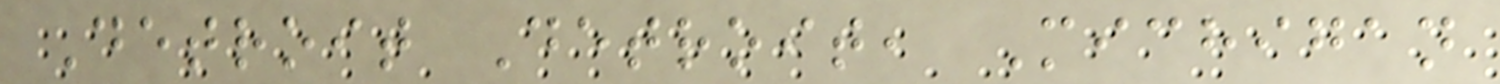Detroit Detroit, Michigan
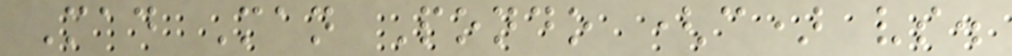Mad Man Pondo (c) vs.
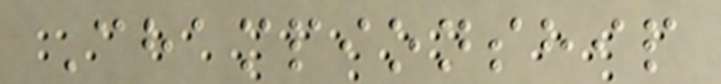Championship
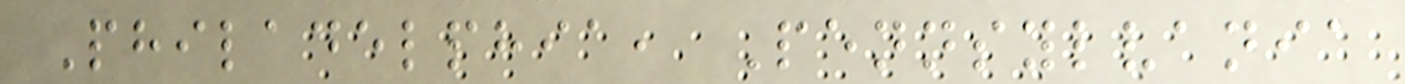Philadelphia, Pennsylvania
